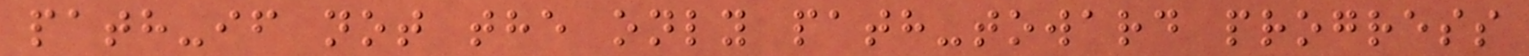path-if not the only path-toward progress
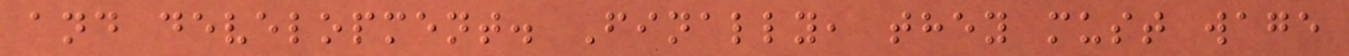and development. Finally, they must wage
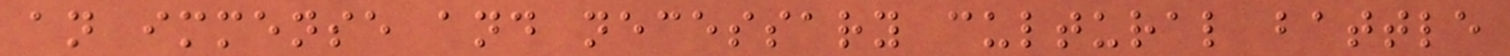an immense and necessary cultural battle
